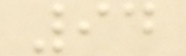94
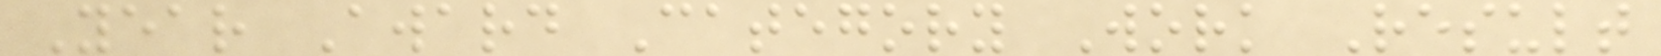Year Award Category Work Result
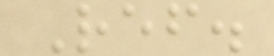Ref.
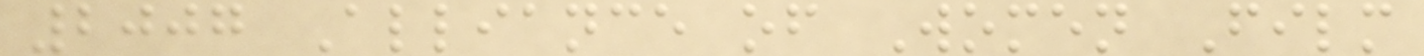2007 Alliance of Women Film
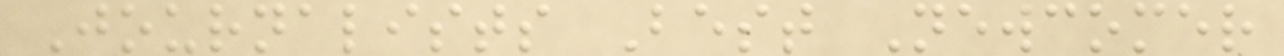Journalists Best Newcomer
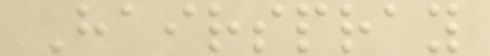Hairspray
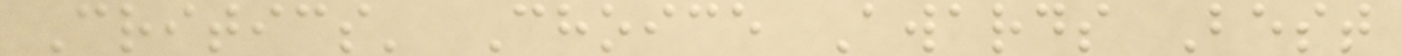Critics' Choice Awards Best
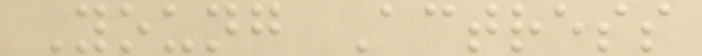Young Actress
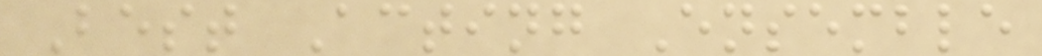Best Acting Ensemble
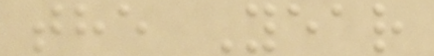the Year
